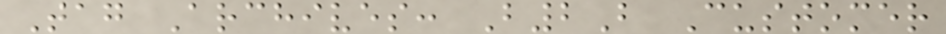Tag Archives: B2B Customer
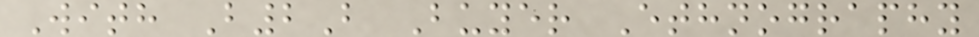With B2B Buyer Ethnography
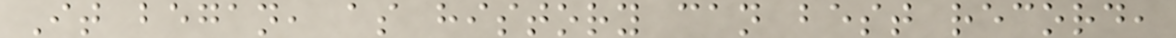It began, as history can best record,
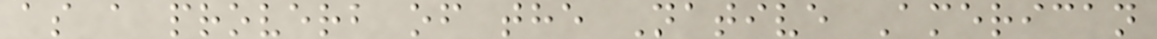as a proverb of the Native American
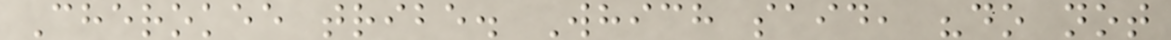Cherokee tribe. Which said, "do not
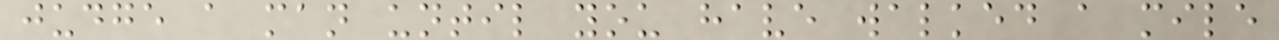judge a man until you have walked a mile
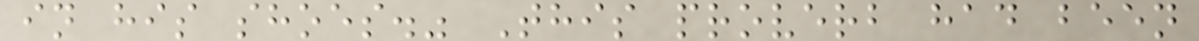in his shoes." This proverb had been
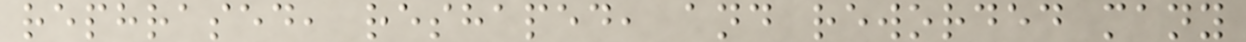rephrased, reshaped, and reworded many
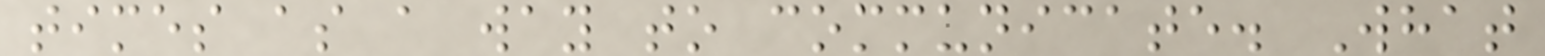times as a way to communicate. What
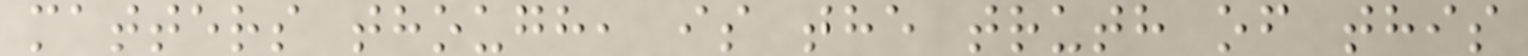matters though, is the truth of this
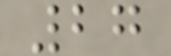27
